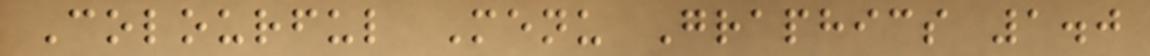Colourful Menu Graphics 1.0
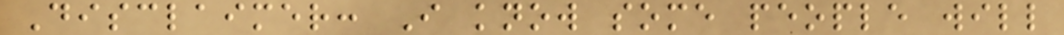Disclaimer: I know some people will
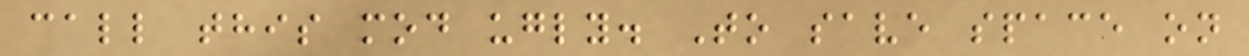call this mod ugly. To save space on
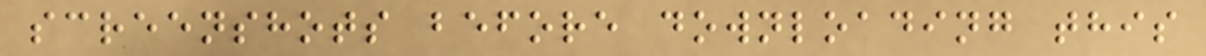screenshots before downloading this
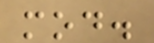mod.
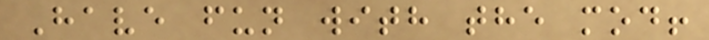Have fun with the mod!
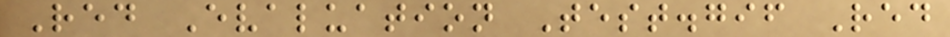Red Evaluation Test.gif Red
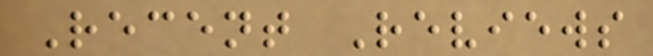Recent Reviews
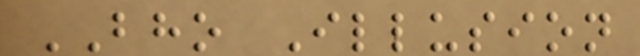BHO Illusion
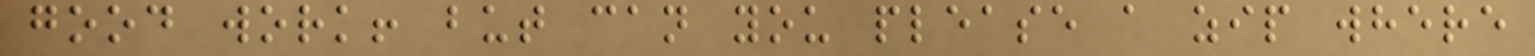good work! but can you please a zip where
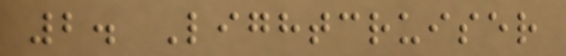2. Lightcruiser
